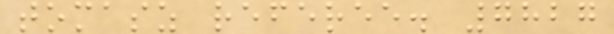tomasz referee. 7827
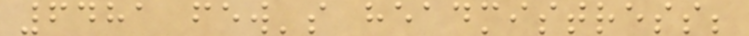6481 few's headmistress;
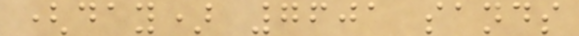(day) 7601 sands
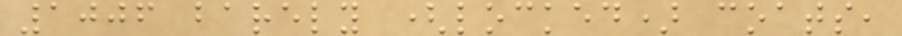1006 barely (locked) coats,
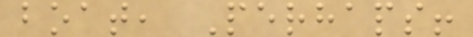boat, Perhaps!
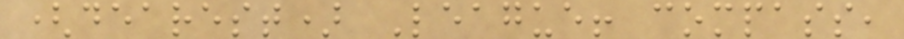(dearest) League! compass,
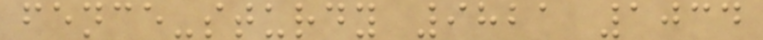fence-sturdy 9821 1034
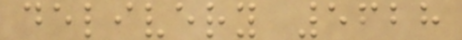delivery 5628
